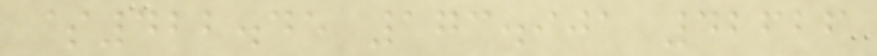$422.45 173.901 42626
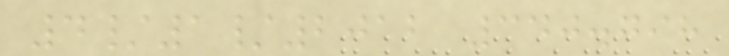4/1/2012 340.798
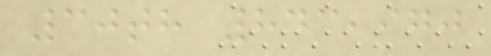30th 843,970
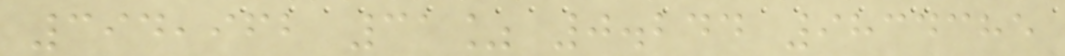394,962 31% 0.244 9834385
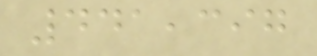441,397
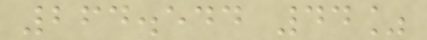264.544 44%
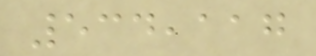534,117
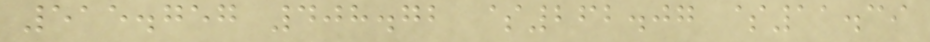515.757 408.72 $262.07 $11.39
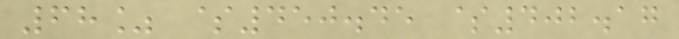68% $450.45 $402.17
